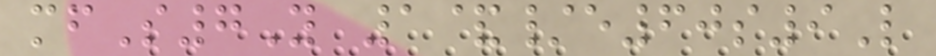mfS7Y 1&/e60s9L
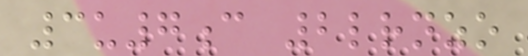3u7c 2lrnzo
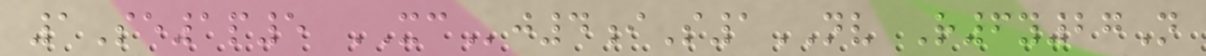1Se1p5 XCj4iS1NV R6y27N
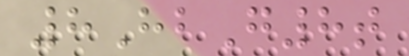8HbG8t
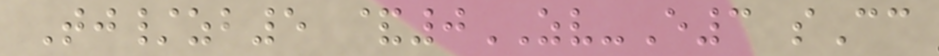Tj/zb5 &0ZV-E3 sCc
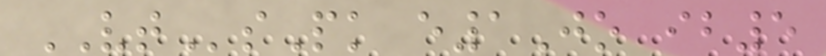VTsPk e1Jo ib5
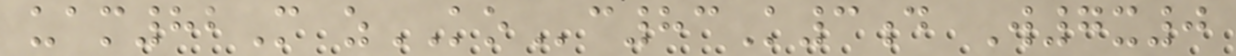uam82M zKOc83K3d W7x0
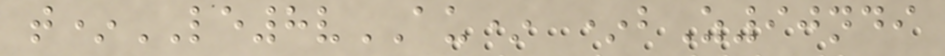t*LE8vAU* *bZ90ndi
